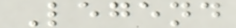Legend
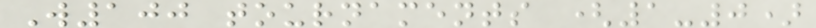W100 tournaments (1-0)
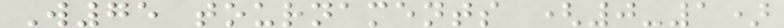W75 tournaments (0-1)
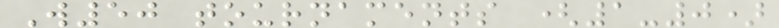W50 tournaments (1-0)
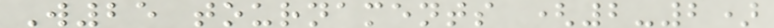W25 tournaments (2-2)
